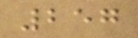257
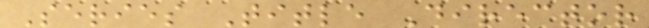Series Title Director
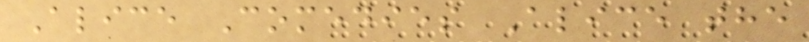Alice Comedies Alice the
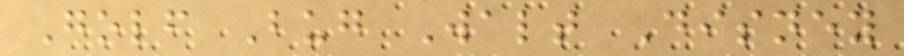Golf Bug Walt Disney
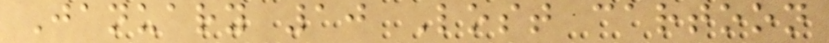January 10 Lost cartoon
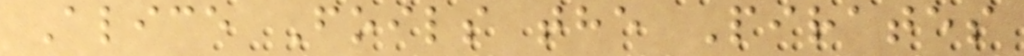Alice Foils the Pirates
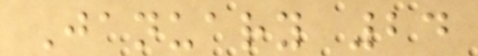January 24
